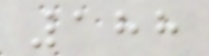188
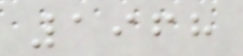1968
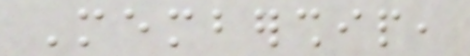Membership,
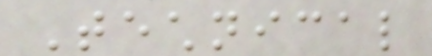Technical
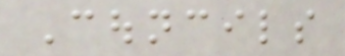Councils
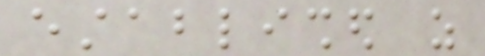established as
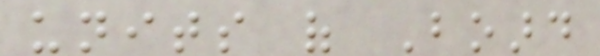units of Board
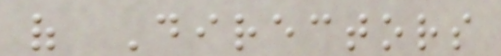of Directors
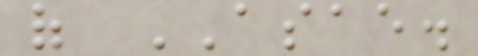of ASAE.
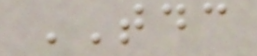TDC
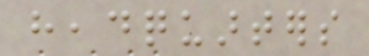headquarters
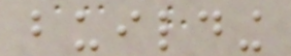building
